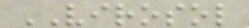VIROSOL
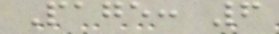Page: 6
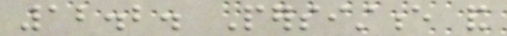12.2. Persistence and
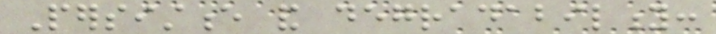Persistence and degradability:
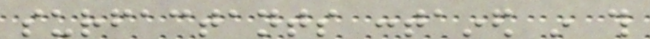surfactants contained in this
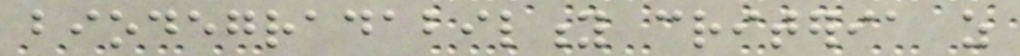biodegradability criteria as
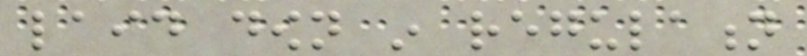laid down in regulation
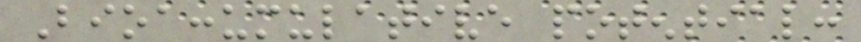Bioaccumulative potential:
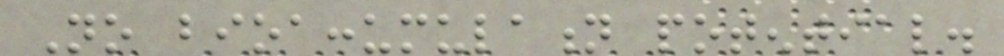No bioaccumulation potential.
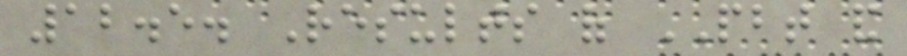12.5. Results of PBT and
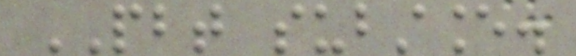PBT substance.
